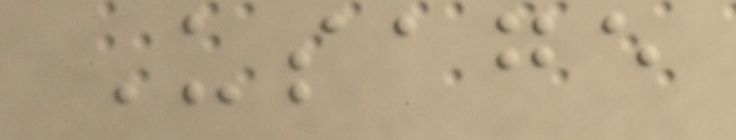Usage
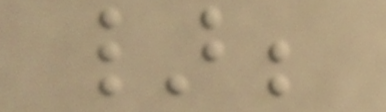};
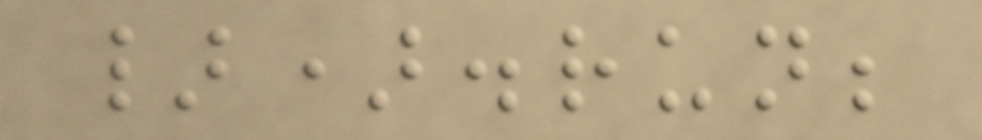}).run;
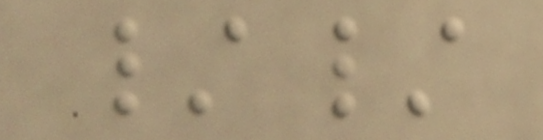//
